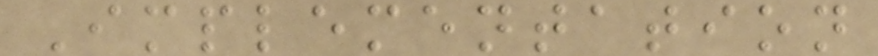Implementation
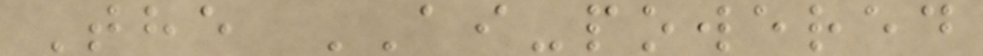The AI-powered
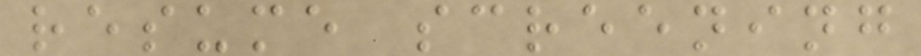resume screening
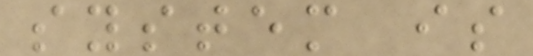system is
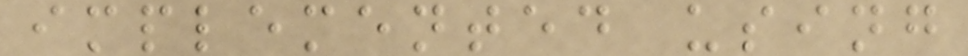implemented using
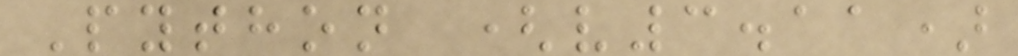Python (v3.11)
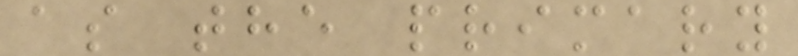as the primary
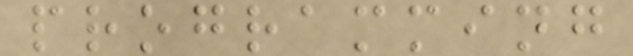programming
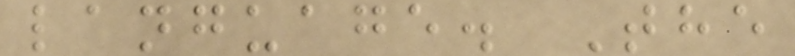language. The
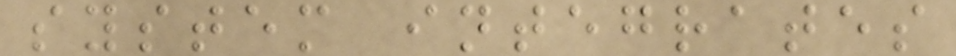system integrates
